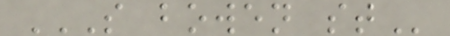S BOWEN ST
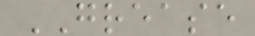GREASE
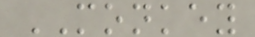MONKEY
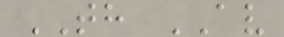TH AV
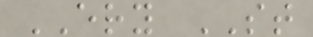ERY ST
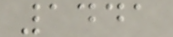1441
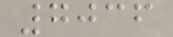7036
